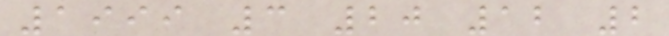1999 3 20 12 2
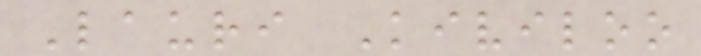Lauri Kiviloo
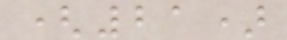(21)
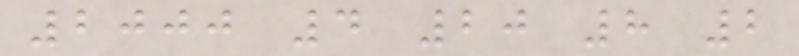2000 4 20 8 2
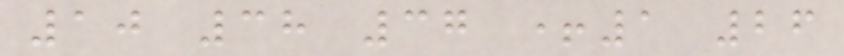10 38 37 +1 26
